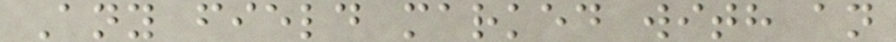Any field marked with an
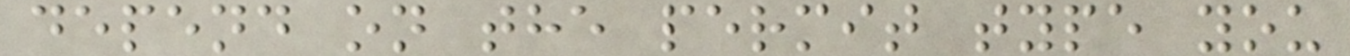depend on the permit type you
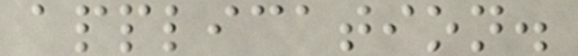application.
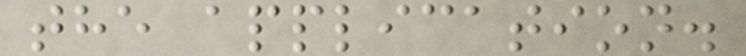the application.
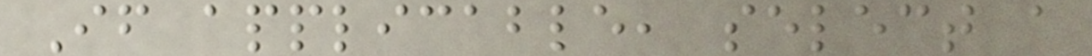If applicable, select a
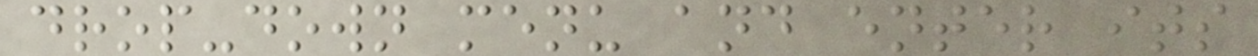drop-down menu and enter its
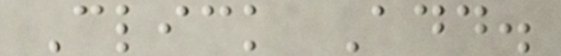Click Add.
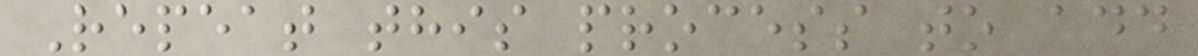Repeat this process to add
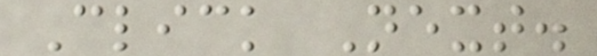Click Next.
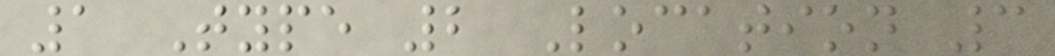1 Type 2 Location 3
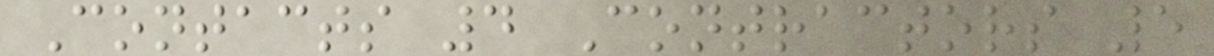Contacts 4 Contractors 5
